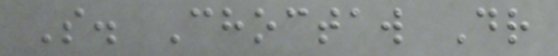S. Choctaw Dr
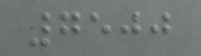7500
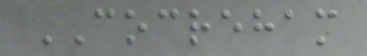COCREHAM
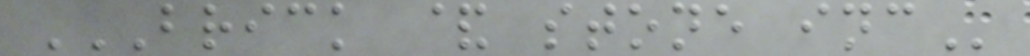BRICK & STONE INC
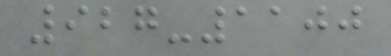927-1100
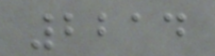2214
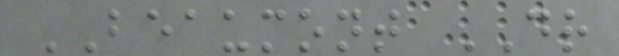BEAUMONT DR
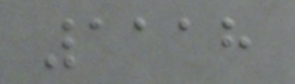1118
